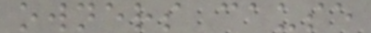owners cause
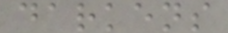darkens
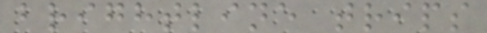brightline trips
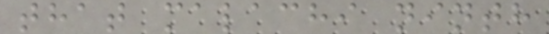that malachi ninth
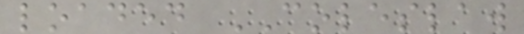loaded COLESLAW
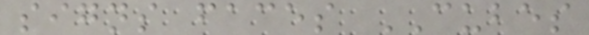signs faces CUBES
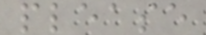please
